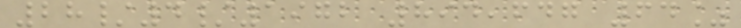28/4/1972 894,647 64%
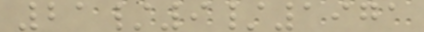21/9/1971
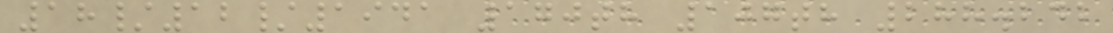18/12/1941 170th 107th 288.242
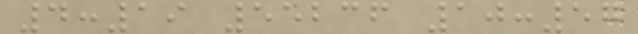4:19 55236 10:57
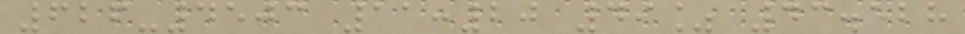626-4503 11:20 49% 43.528
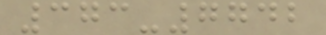373-7742
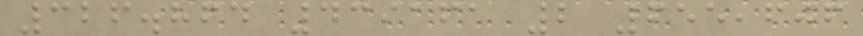326.864 439161 2 655,606
